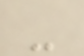-
